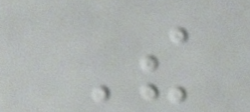The
